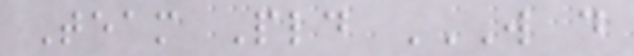Team Pld W D
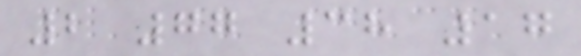2 77 38 17
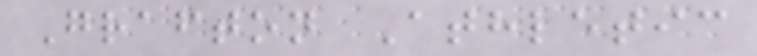Grafton Athletic
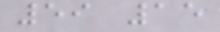59 15
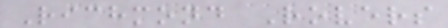Richmond Rovers
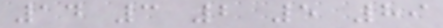14 3 2 5 89
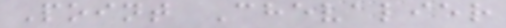Point Chevalier
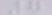7
